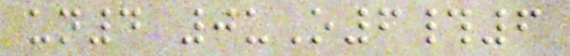un4 0uO6#6
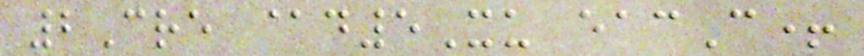2Cre @d5Xu eacC+
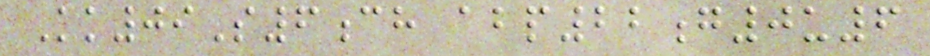Kk09S6ch abp22g0u6
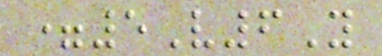=5V6Y
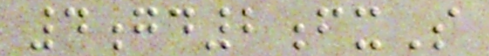4gd2fxS
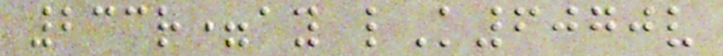233r=ay lK6070v
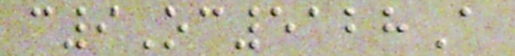c9Oc5128A
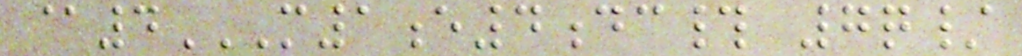@4M1E4DC# 7Q/
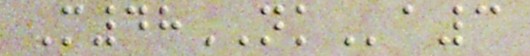M48NKa3
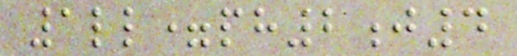1ll=ph2j4
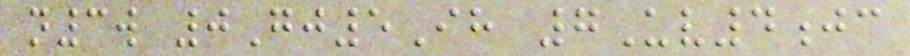n3w 0Gj5Ih 7Uv4jc
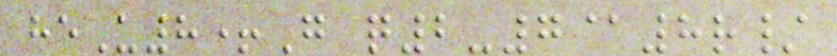heU8+G q2-7@8r/
